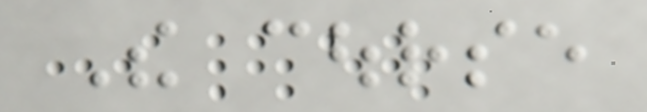The course
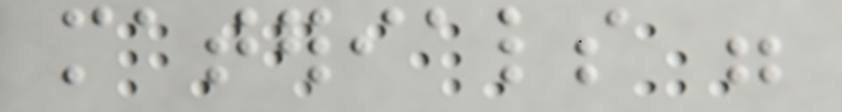materials were
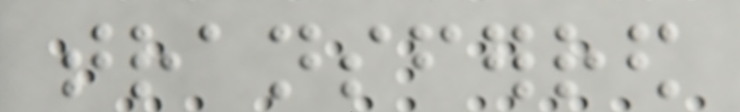transferred
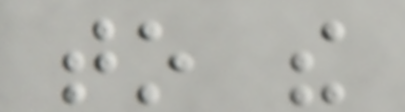to the
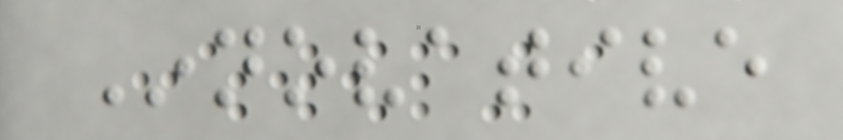Innovative
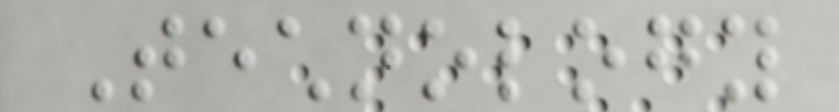Technology
